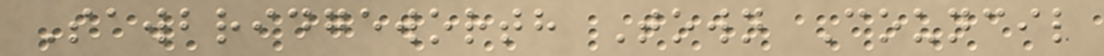Sawbridgeworth Town Council
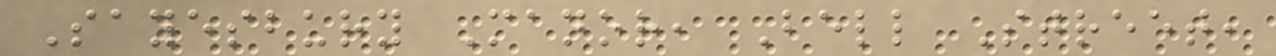Sayesbury Manor, Bell Street,
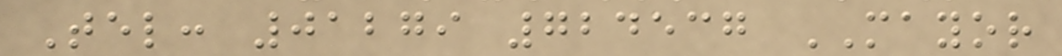Tel: 01279 724537 MAYOR
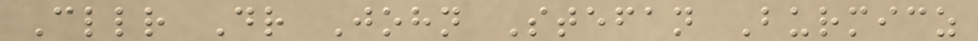Cllr Dr John Stefan Burmicz
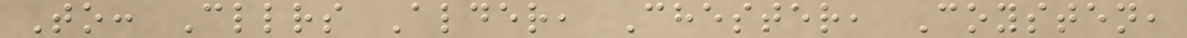To: Cllrs Alder, Chester, Coysten,
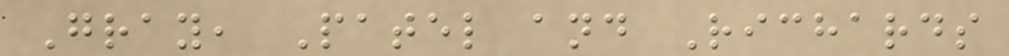Gray, Patel and Richards
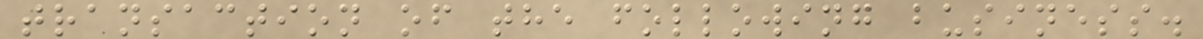transaction of the following business.
